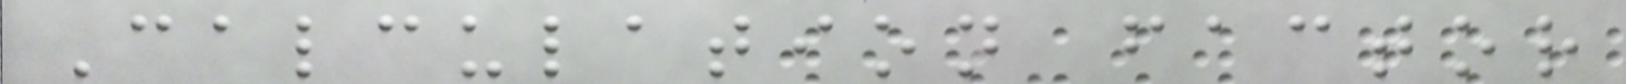Calculation factor
